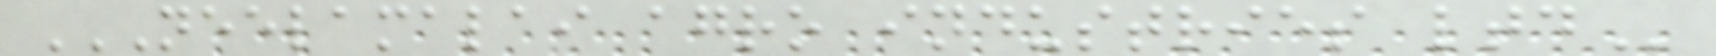NEELAMALAI AGRO INDUSTRIES LTD
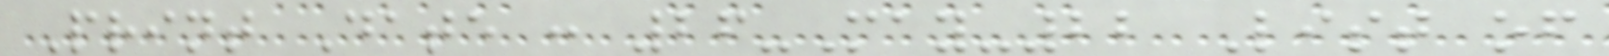Print Date : 26-May-22 List of
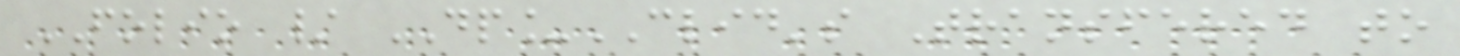FOLIO / DP_CLID's Transfered to
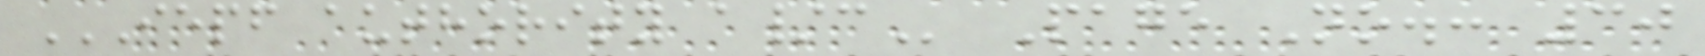IEPF AUTHORITY A/C Page No.: 30
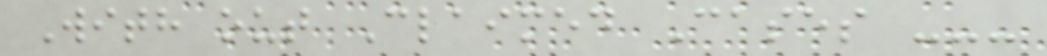With out Claimed Cases ---
